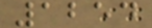1254
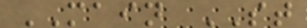MAIN ST
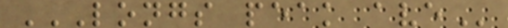LONGS PEAK AVE
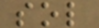sol
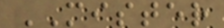MISTER
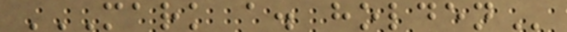MARK A. HOLDEN
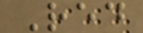Red
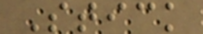Stick
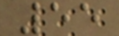55
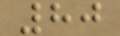80
